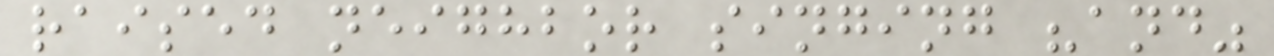raised neighbor singing "and"
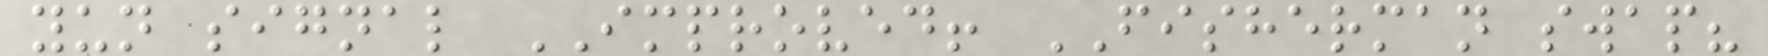yun signal IMPROVED! FISHERMAN swap?
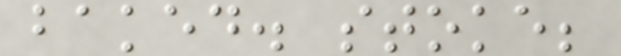baked. stoke;
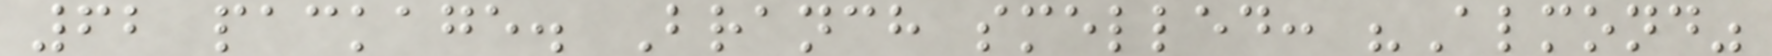62 package. Branch smelled: "Almond"
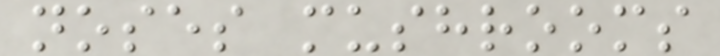noses mushrooms
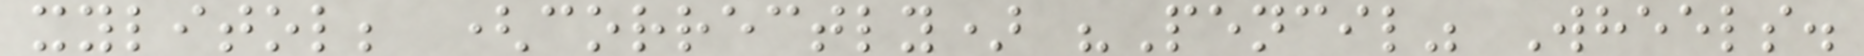xylitol; (correctly) "Pencil" Wheels.
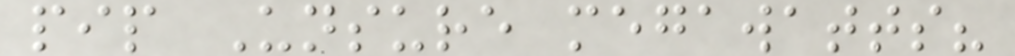pip Unsure megawatts?
